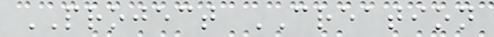PROJECT CREATION
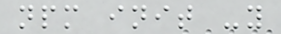npm init -y
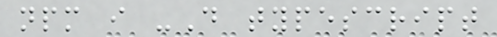npm i -D typescript
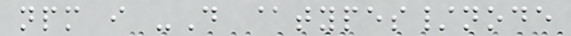npm i -D @types/node
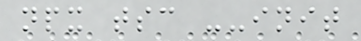npx tsc --init
